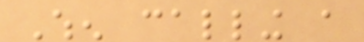When calling a
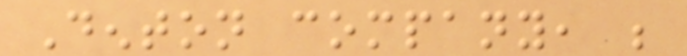Denton company, be
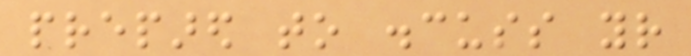prepared to discuss your
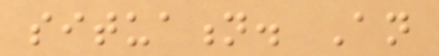situation. An
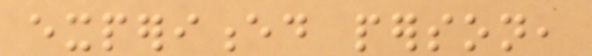experienced person,
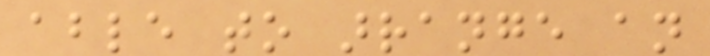able to arrange an
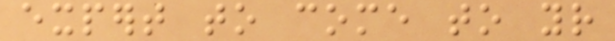expert to come to your
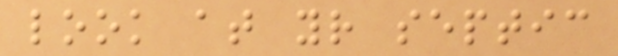look at your septic
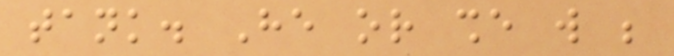tank. He or she will be
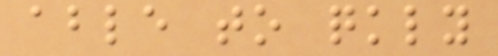able to quickly
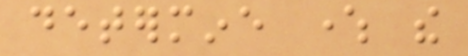determine where the
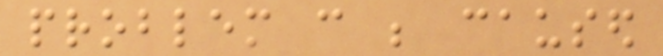problem can be caused
